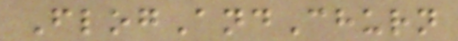FlogAndChurn
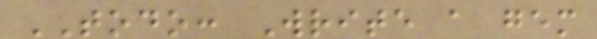TODO: Write a gem
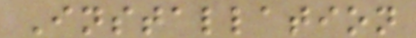Installation
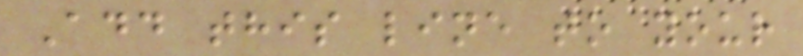Add this line to your
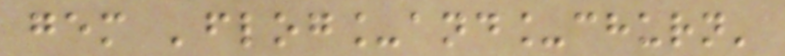gem 'flog_and_churn'
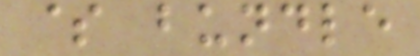$ bundle
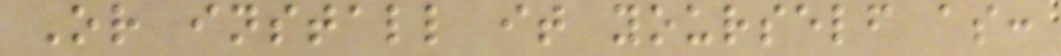Or install it yourself as:
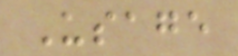Usage
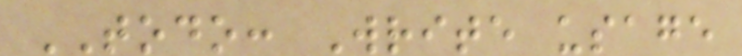TODO: Write usage
